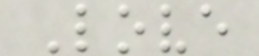Love
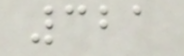321
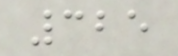325
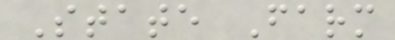State Farm
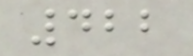422
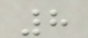8
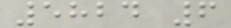5824 6
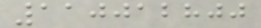110012800
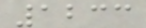1233
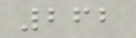262
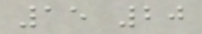15 20
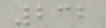232
